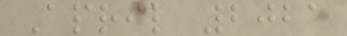April 2021
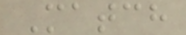Match
